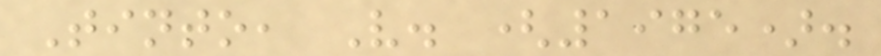Tinto, V. (1975).
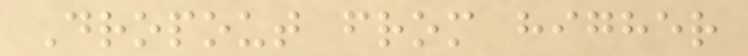Dropout from higher
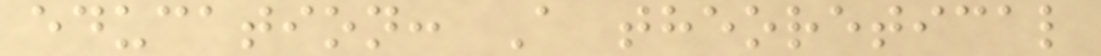education: A theoretical
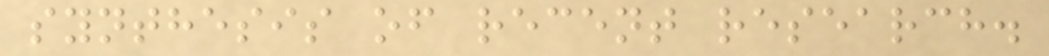synthesis of recent research.
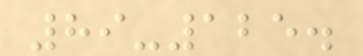89-125.
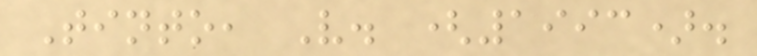Tinto, V. (1993).
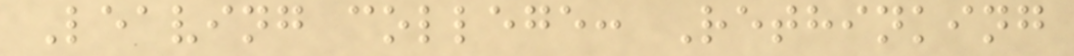Leaving college: Rethinking
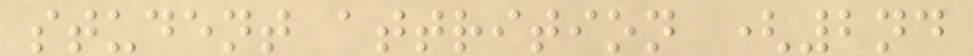student attrition (2nd
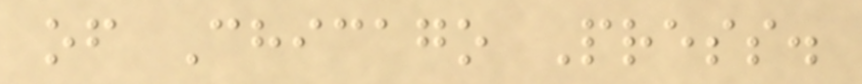of Chicago Press.
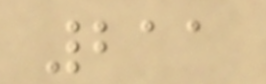211
